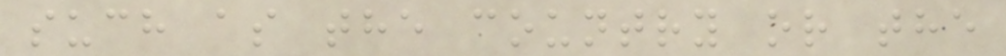such as the country or the
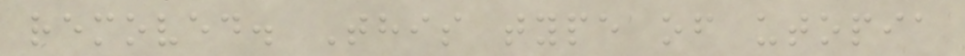removed. This type of utopia
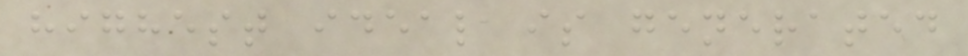highest ideal is generated
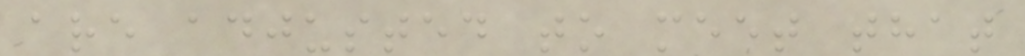are adjusted to meet that
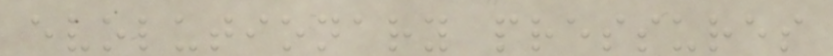evolutionary pressures
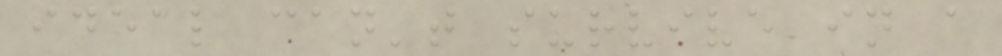ideal can't survive in a
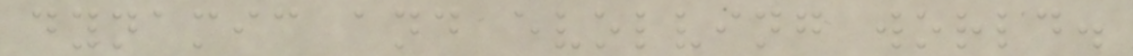dynamic and evolving world.
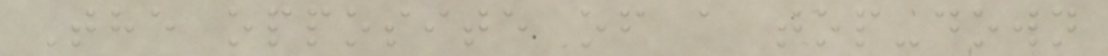The opposite of a top-down
